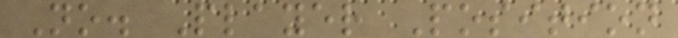No. Player Position
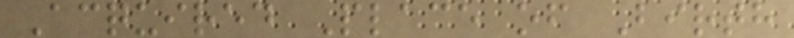Acquired Place of Birth
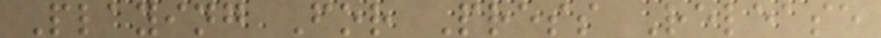Playing For Press Release
